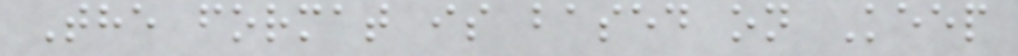The format is based on Keep
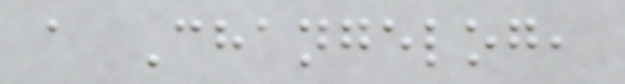a Changelog,
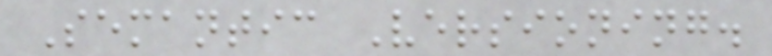Semantic Versioning.
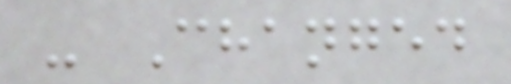- Changed
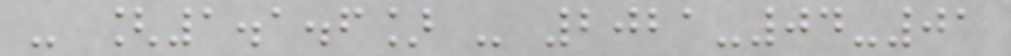- [1.1.6] - 2021-04-01
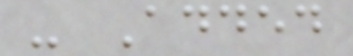- Added
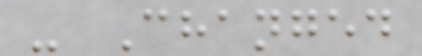- Changed
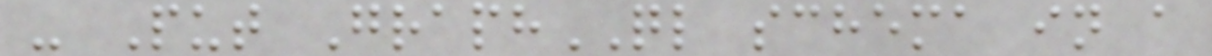- Put GraphQL schema in a
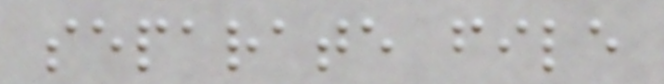separate file
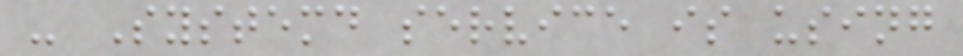- Systemd service is using
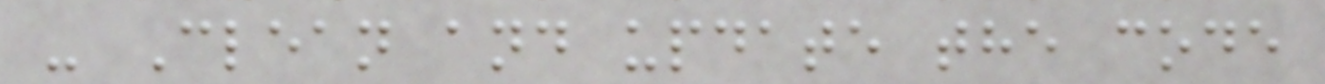- Clean and update the code
